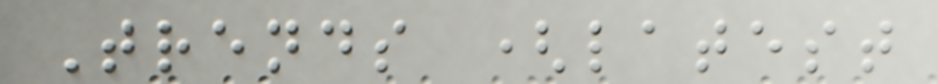Trends (latest
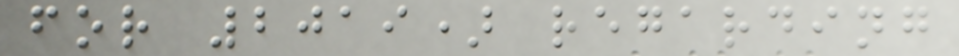for 2019) regarding
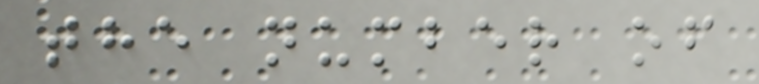the number of
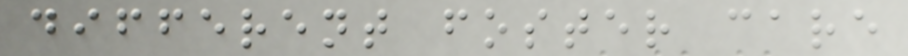different foster care
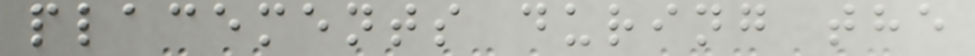placements during the
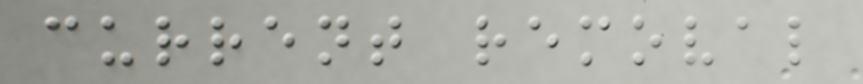current removal
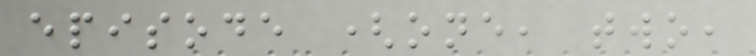episode (one, two,
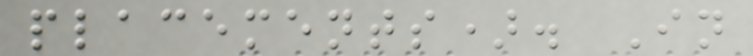placements). In
